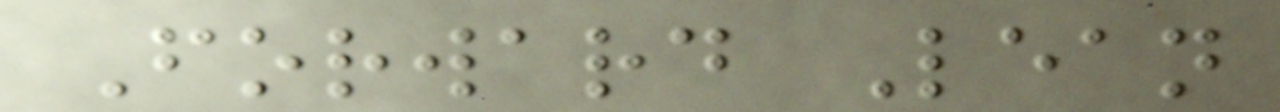Forward Lean
